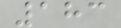183
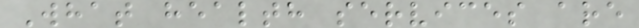What health services are
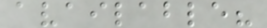available?
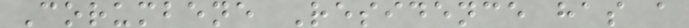Corumbene Residence has a
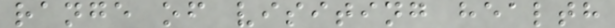range of visiting health
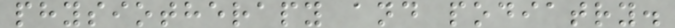physiotherapy and podiatry.
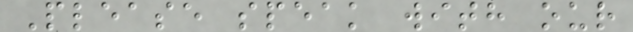Please speak with our
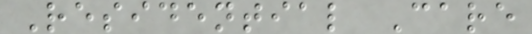Residential Care
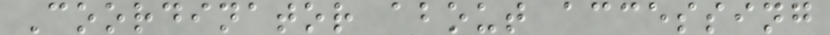Coordinator about accessing
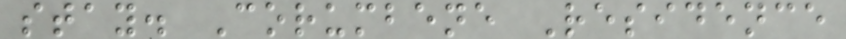stay. Corumbene Residence
